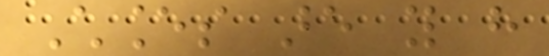Chances are you have
